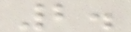2.
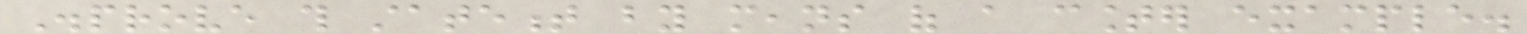Disprove this statement by means of a counter example.
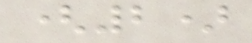(2)
